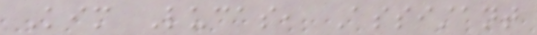Kim Lucas, Assistant
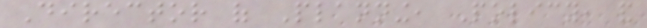Director of Planning, Policy, and
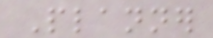Planner
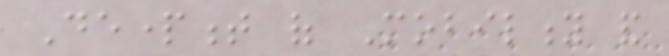Department of Mobility and
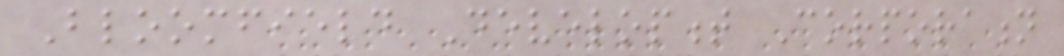Bloomfield Development Corporation
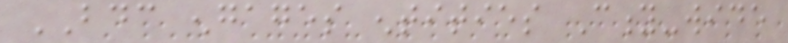BDC engages entities City-wide
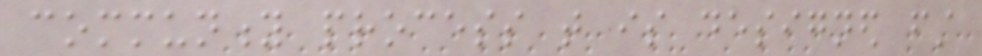community process that is designed first
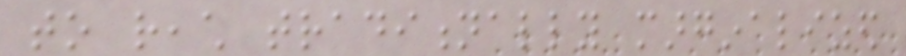to reach traditionally marginalized
